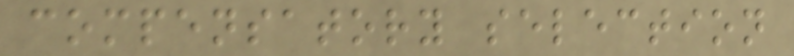compensatory selection
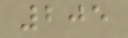205
